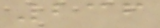236
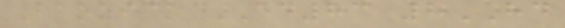Baozick ED83 8HD
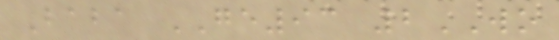Baba GE93 2WO
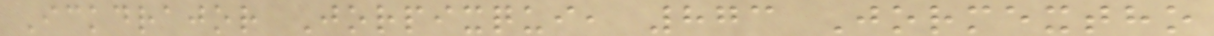Ickdrajor Jorpixqui, 873 Jormextho
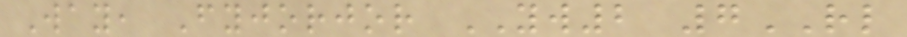Way, Fyjorjor YW2 7RL
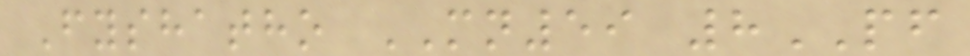Fyshatho MN59 8PF
